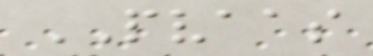PVAAS
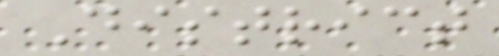District
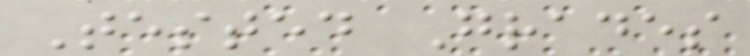Tested Grades
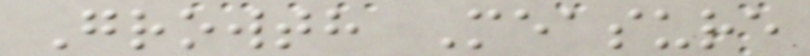Growth Measure
